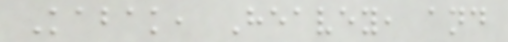Kabak, Heavey, and
